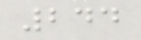244
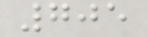705
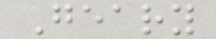Geary
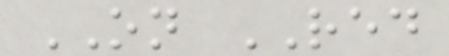ON RED
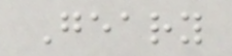Geary
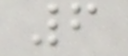6
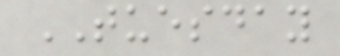TUESDAY
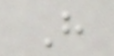H
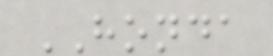HONDA
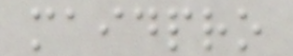maidpro
